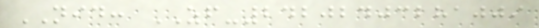NID: ZF-24202403281009
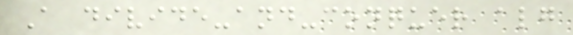A divide-and-conquer alg
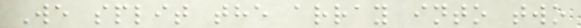We split the array into two
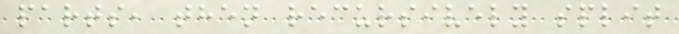parts, then recursively split
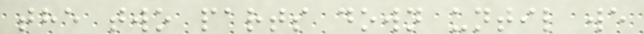the two parts down until we
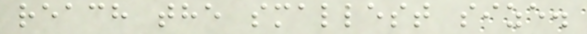reach the smallest size.
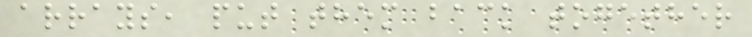arrays, put them back together
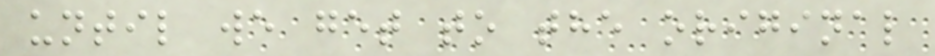until we get to the original
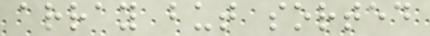array but sorted
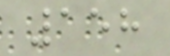158
